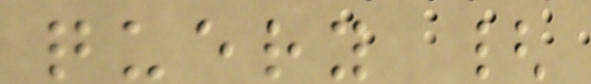query {
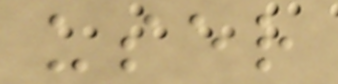user
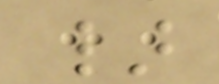}
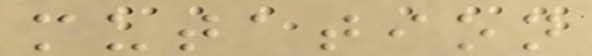mutation
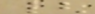{
